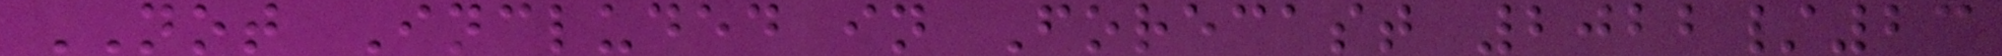NOT Included in Forecast 2022/23
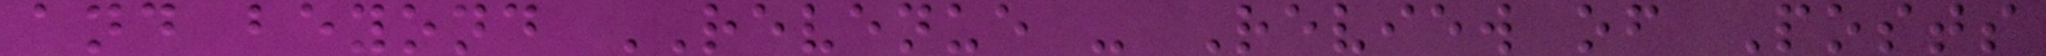and beyond REVENUE - Review of Posts
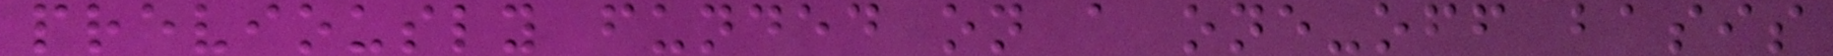previously funded on a one-off basis
